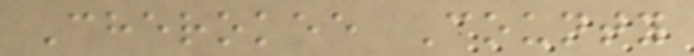Cherokee County
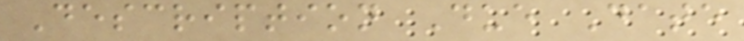Description Due Date
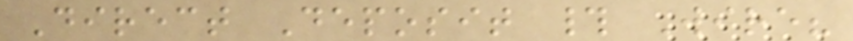Direct Deposit # Wire?
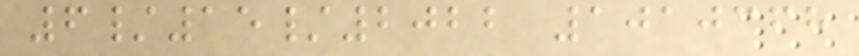6/15/2022 1010368
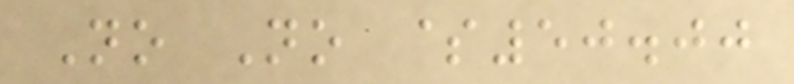No No $50.00
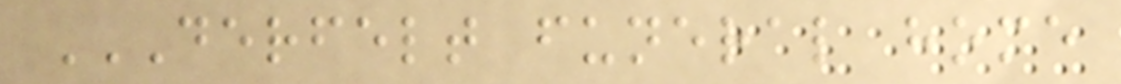DERFELT FUNERAL HOME
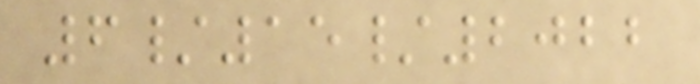6/15/2022
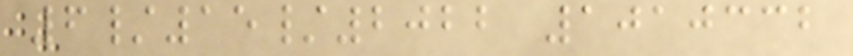6/15/2022 1010332
